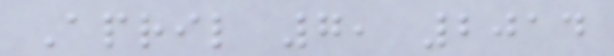April 7, 2014
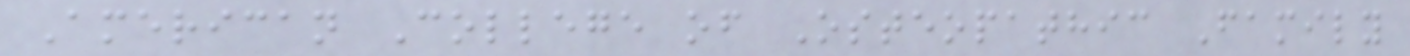American College of Osteopathic Family
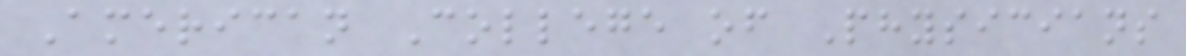American College of Physicians
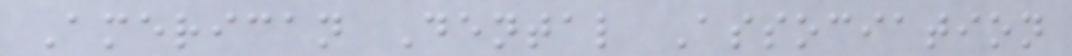American Dental Association
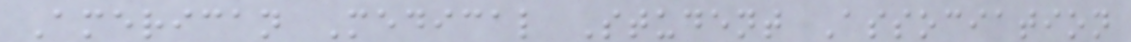American Medical Student Association
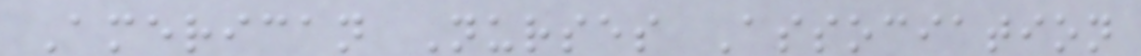American Nurses Association
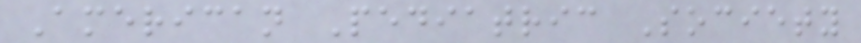American Pediatric Society
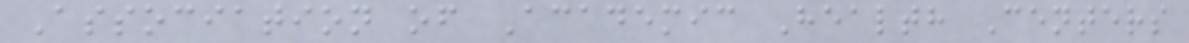Association of Academic Health Centers
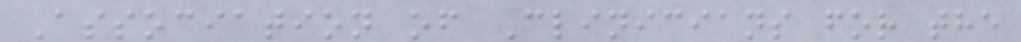Association of Clinicians for the
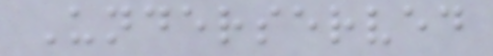Underserved
